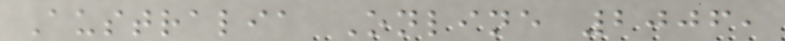Australia Online 2006,
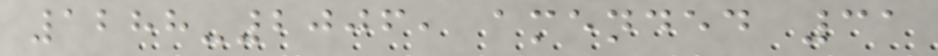1288-2006, amended 31
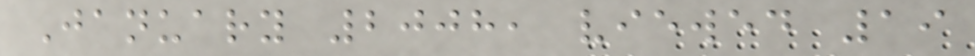January 2008, viewed 19
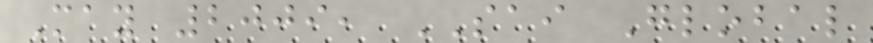May 2009, SAI Global
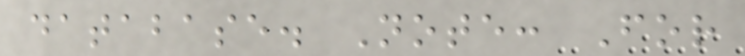database. Note: For
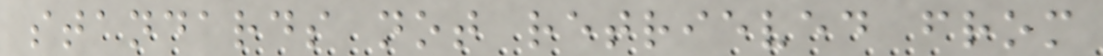standards not retrieved from
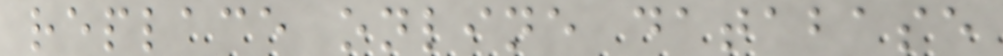replace online database
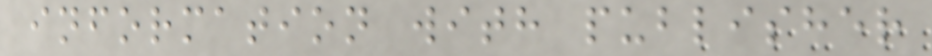information with publisher
